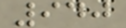940
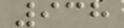938
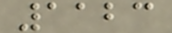1123
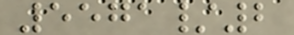5571/2
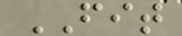FIT
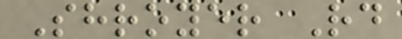Shroyer Rd
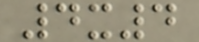4x4
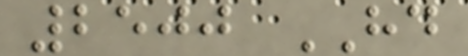2500 HD
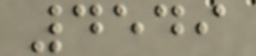4549
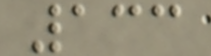133
